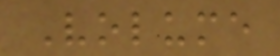Volume
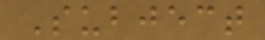Subject
